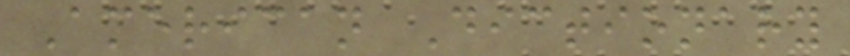American Dictionary
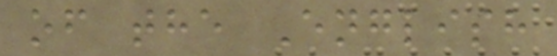of the English
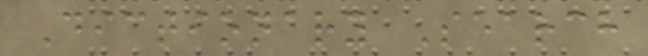Dictionary Search
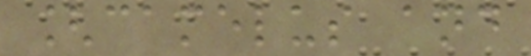[camelus and
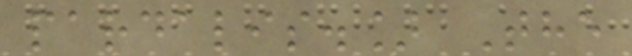pardalis.] The
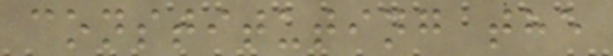constituting the
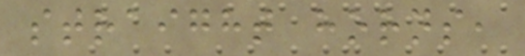straight horns,
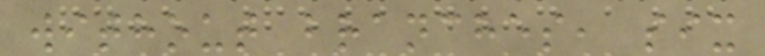without branches, six
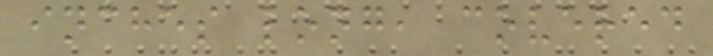inches long, covered
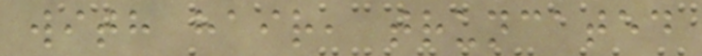with hair, truncated
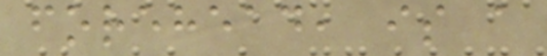forehead, is a
